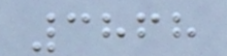3868
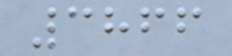3866
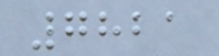7821
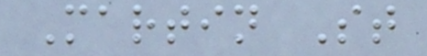Martin St
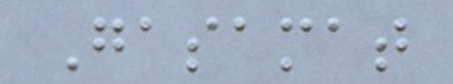Gasamat
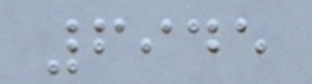6945
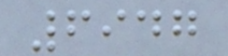6947
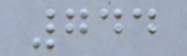744
